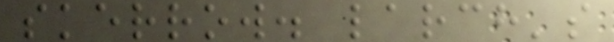skerrow. larch's
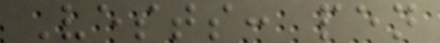Vests: pen
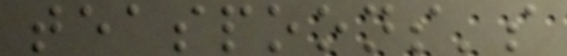teaspoons's
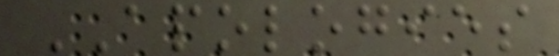APOLOGIES
